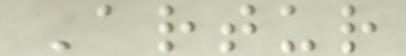Artur
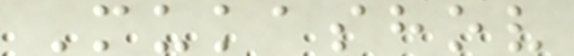Mukashov
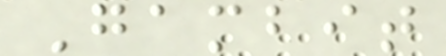Gambit
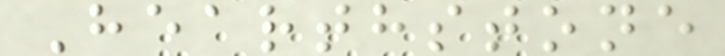Hearthstone
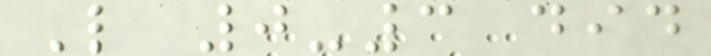L 0-3 did
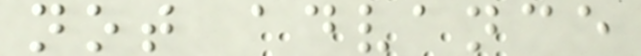not advance
